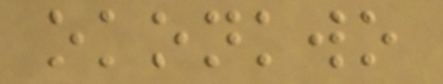okonkwo
